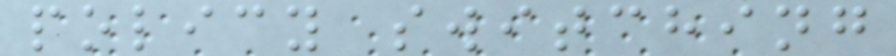policy switching
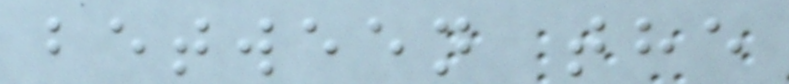between the
